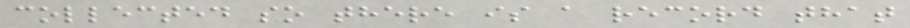collected so there is a record that
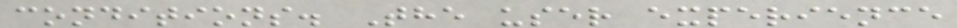conditions. The user experience
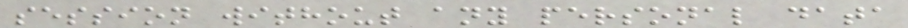session without any personal data
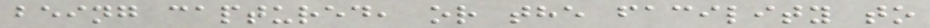being captured, or the facility to
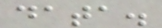data.
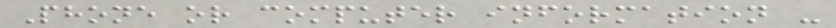Phone or computer information -
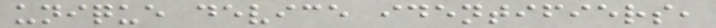unique device identifiers,
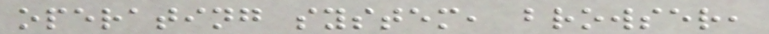operating system, browser,
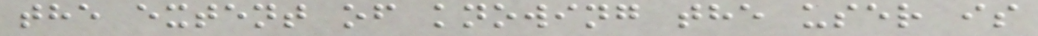the extent of knowing the user is
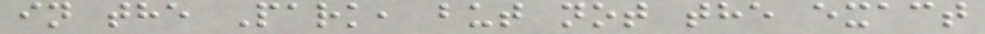in the Park, but not the exact
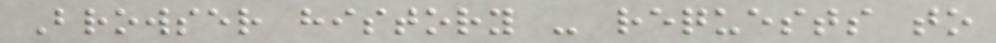Browser history - requests to
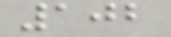102
